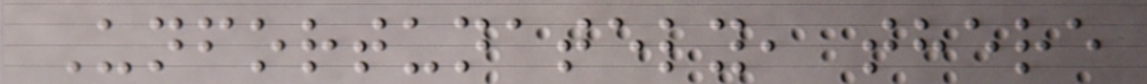Unfortunately, there
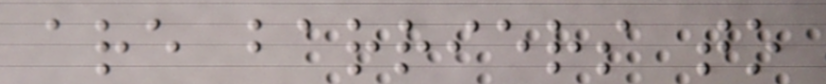are barriers to
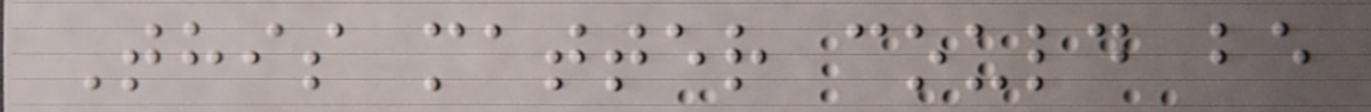This matter could be
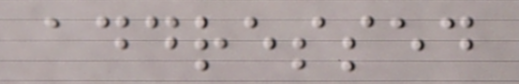addressed
